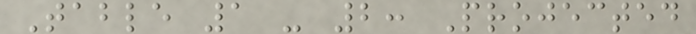Table 1 - 2: Projected
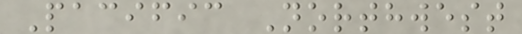Pacific Northwest
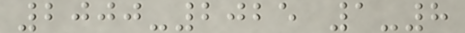2000-2025 1-8
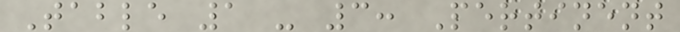Table 1 - 3: Pertinent
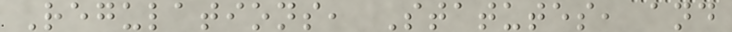Regulations, Statutes, and
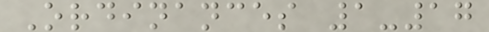Ordinances 1-17
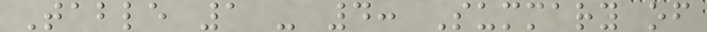Table 1 - 4: Summary of
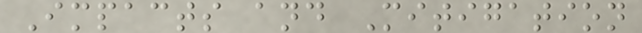Impacts and Mitigation
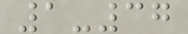1-37
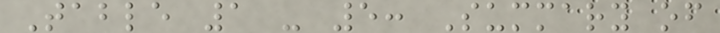Table 1 - 5: Summary of
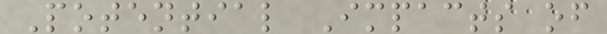Potential Impacts of
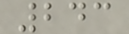243
